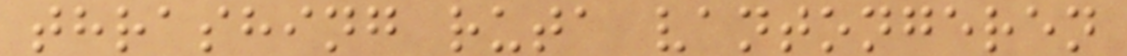thrashing ruta vantongeren
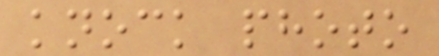knock photo
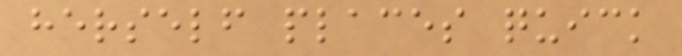herself places quick
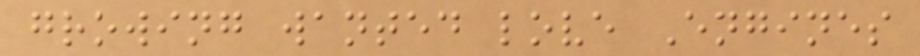growing wanted love Engines
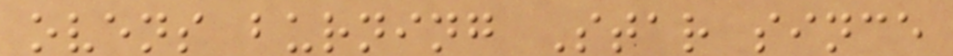ovens burning Star since
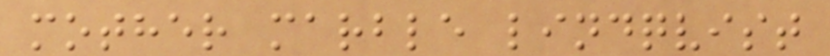mother marble lindqvist
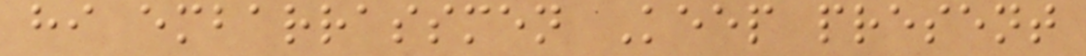hi embarrassmen Keep present
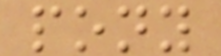pony
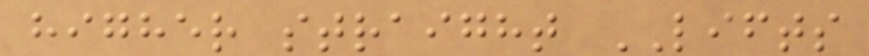higher straight LIFTS
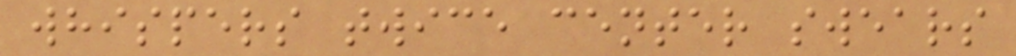whispers twice center swears
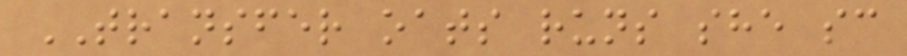TRANSFER oats runs she sc
